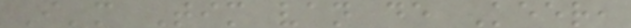I'm Tim van de Keer,
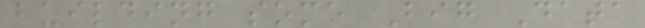building some Big Data
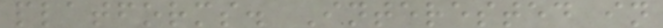platforms. Interested in
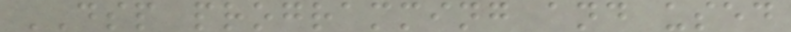DSP programming and used
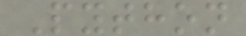Python
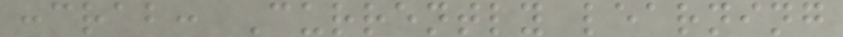:crab: Currently learning
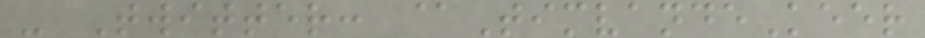- Twitter: @TimvandeKeer
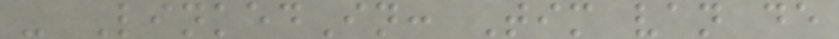- LinkedIn: Tim van de
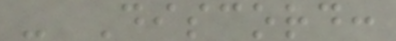- Discord:
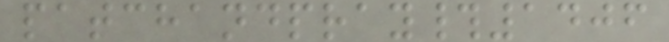patchandpray#1406
